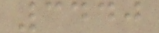3440
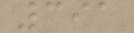391
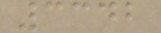3342
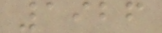1926
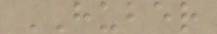HUBER
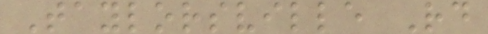Taylorsville Rd
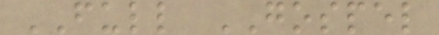FULL GOSPEL
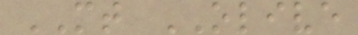MT OLIVE
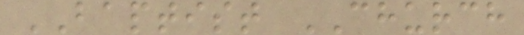BAPTIST CHURCH
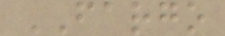FARGO
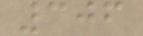306
